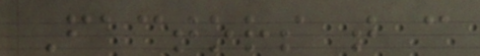Factors that can
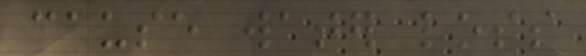cause water loss
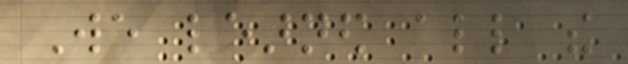We learned all the
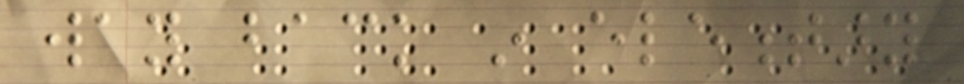way back in elementary
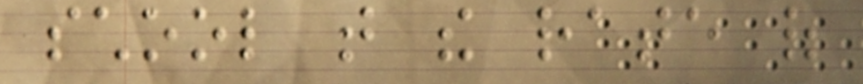school that the rate of
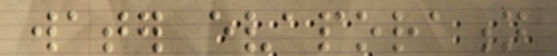water evaporation
